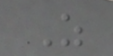As
